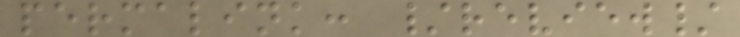permalink: /review/
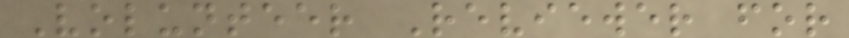Volunteer Reviewer for
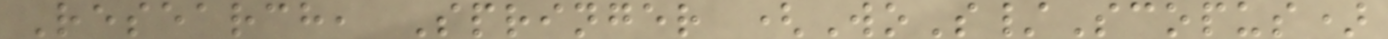Research, Springer (WoS/Scopus)
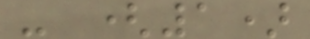- (1)
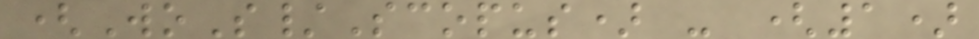(WoS/Scopus) - (1)
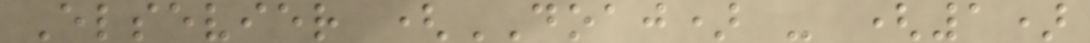Elsevier (DOAJ) - (1)
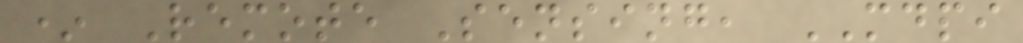* Remote Sensing, MDPI
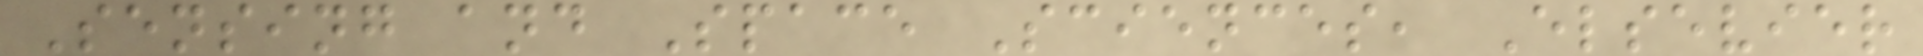Sensing and Space Sciences, Elsevier
